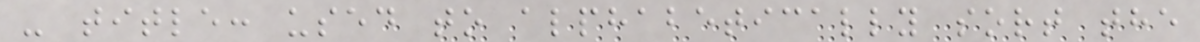- title: used to alphabetically sort the
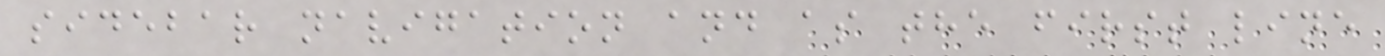sidebar navigation and as the first line
